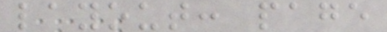layout: page
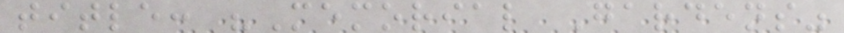title: "Memorial Gardens"
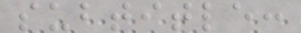subtitle:
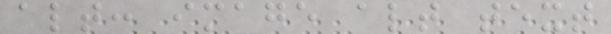alt: image alt text
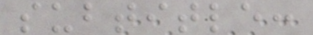subtitle:
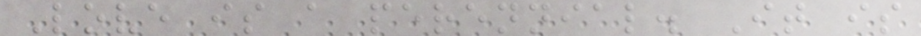Love is a perennial. It is
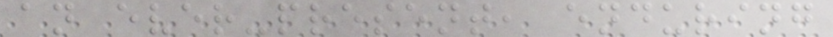an ever-present, enduring
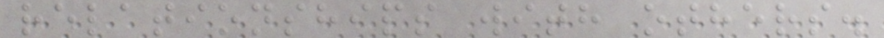relationships with others.
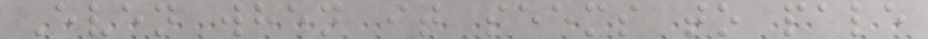Even when it seems to pale
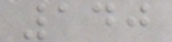140
